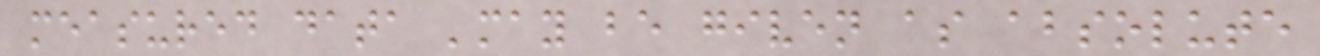measured data 'may be given as absolute
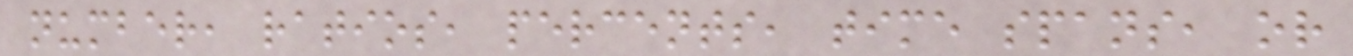number, ratios, percents, time spans, or
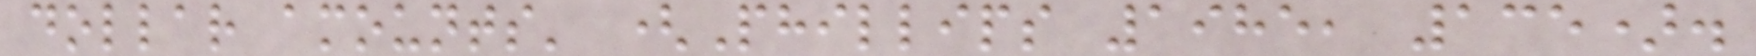dollar amounts' (Phillips 1985, 135).
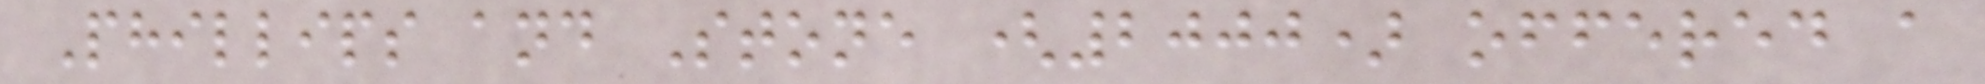Phillips and Stone (2000) offered a
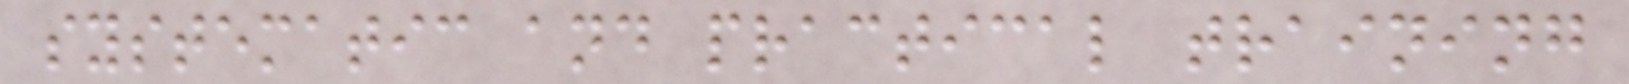systematic and practical training
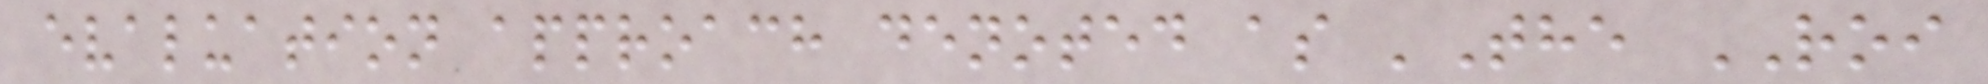evaluation approach denoted as 'The ROI
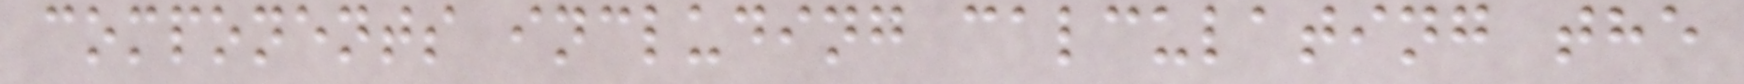components including calculating the
